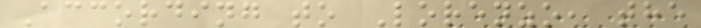According to Lorenzo, the
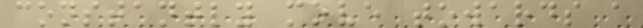constantly move towards a
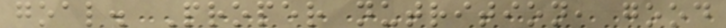goal. Proper nutrition, good
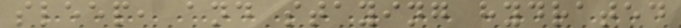sleep, and staying hydrated
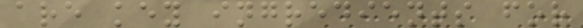are key ingredients for
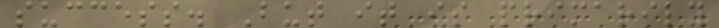success. But it is primarily
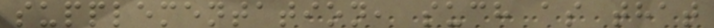supplementation, such as that
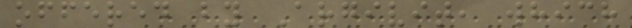offered by Argivit, which
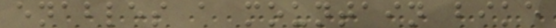enables a mountain bike
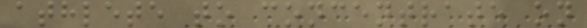athlete to concentrate on
